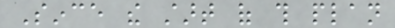Since the start of this plan
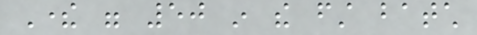There were 50 in the first batch
